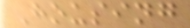Housing
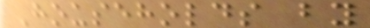Households by
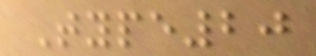Type20
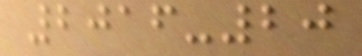2016-20
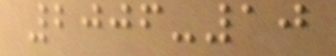2006-10
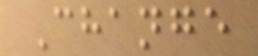Change
